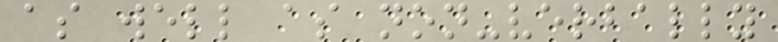as well as non-verbally
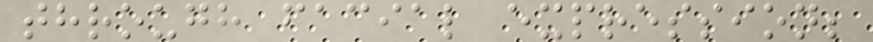through facial expression;
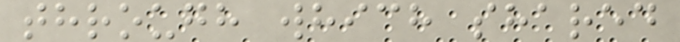through which shared
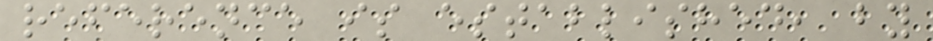reference is established, by
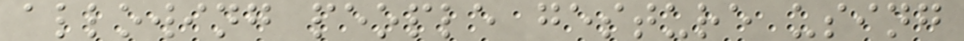allowing people gesture using
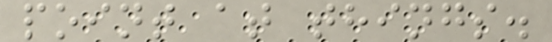point at things.
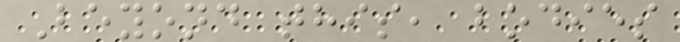Beyond this, bodies
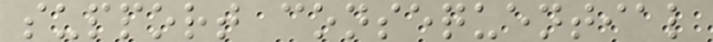support consequential
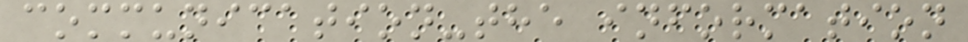communication-the information
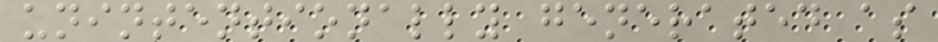unintentionally generated as
